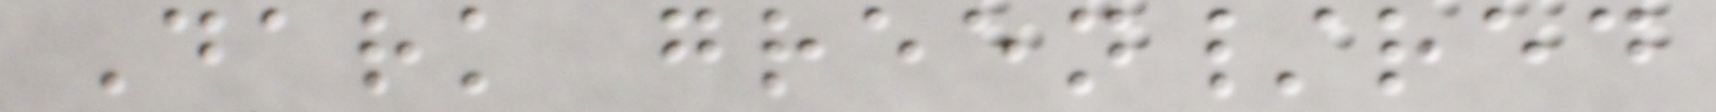Dark green/red
